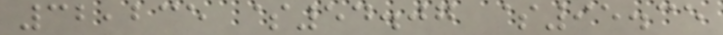32,235 $54.07 $95.35
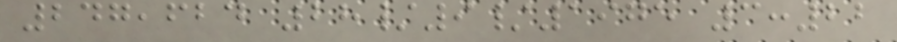247,624 28/9/1975 3:22
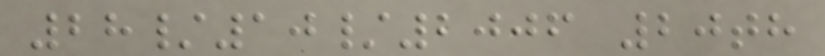28/10/2006 20th
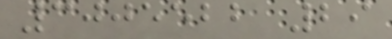3005522 29
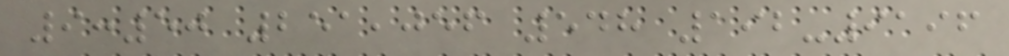9:50 251,056 548 192-9196
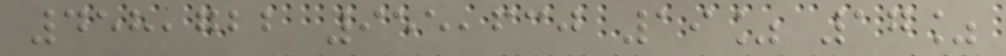458,722 955,630 19% 17%
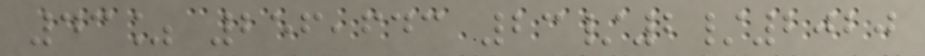43% 256,643 23/2/2020
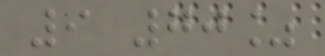9 70%
